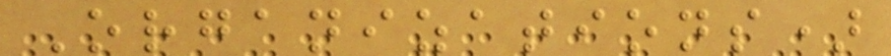Organizations)
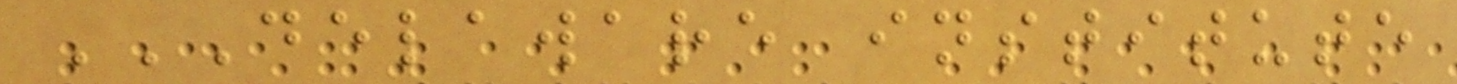DELAWARE INSTITUTE
